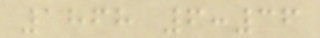1868 6:36
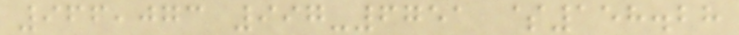966,073 997-6751 $158.28
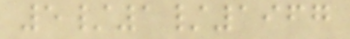5/1/1967
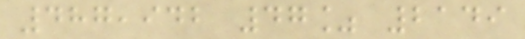487,942 47% 2149
